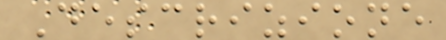Descrizione
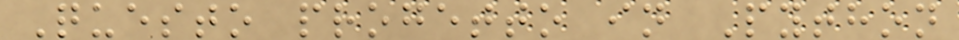Questo progetto in Python
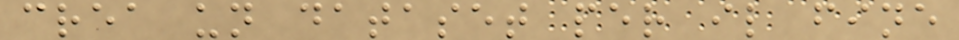crea un dataset per il fine
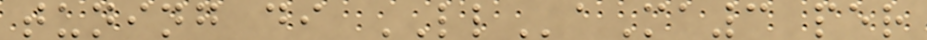tuning di LLaMa3 per
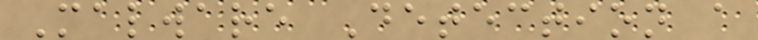Malware Detection a
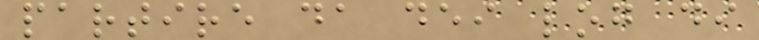partire da dei log di
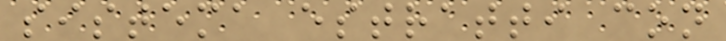sistema estratti con
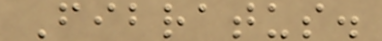Fibratus.
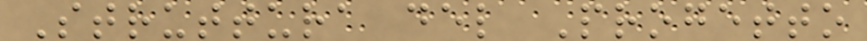Struttura del Progetto
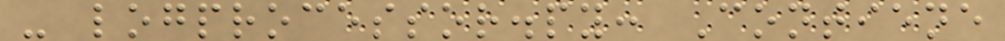- logprocessor.py: Contiene
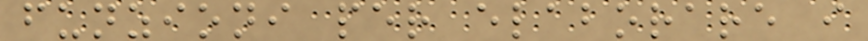funzioni per elaborare i
